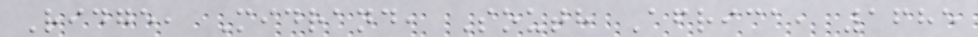Ridge, Midrand, South Africa, 1685
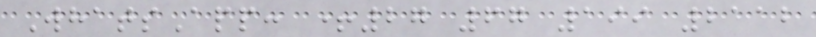WhatsApp: +27 67 199 2112
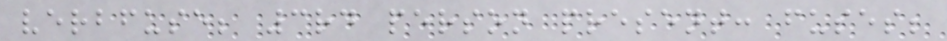verbfuse; 3rd person present: fuses;
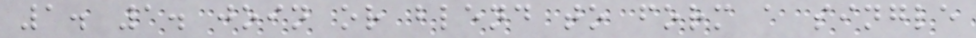1. 1. join or blend to form a single
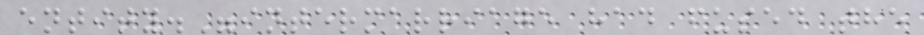entity."intermarriage had fused the
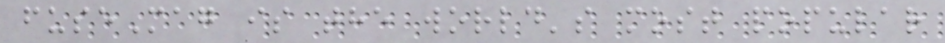fuseMag is the world's most popular
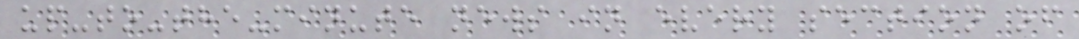up-to-the-minute news in every section of
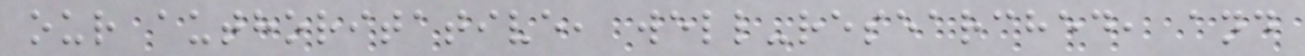our authoritative, well-researched, and
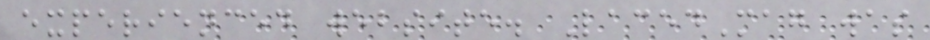experienced website. LacedMag was
